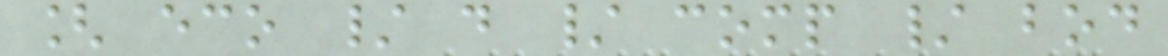[ eco / d / comp / bod
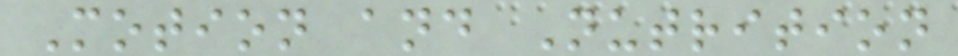Motion and Nutrition
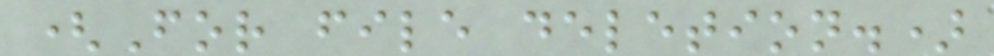(For file deletion.)
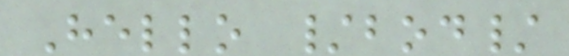Hello /bod/
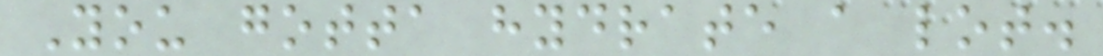You gotta hydrate a lot.
